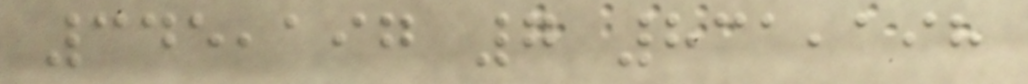345,197 7 831,198
